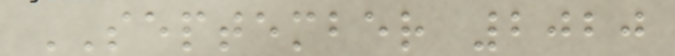SEPTEMBER 2020
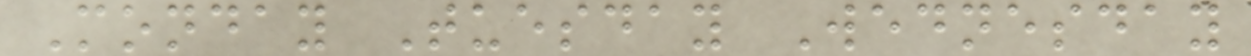Monday Tuesday Wednesday
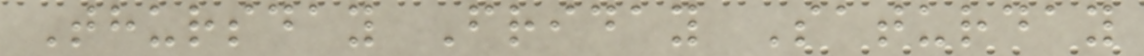Thursday Friday Saturday
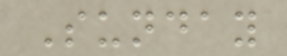Sunday
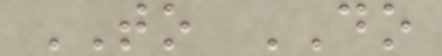TO DO
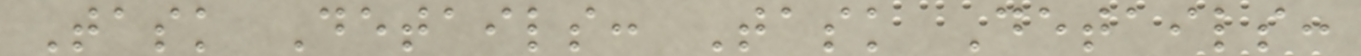Task Details: Task Details:
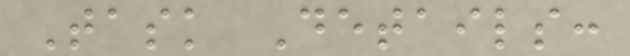Task Details:
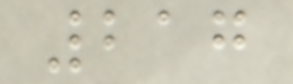217
